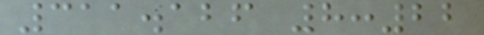311.126 8:22
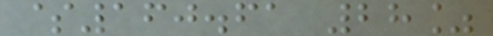$160.61 28%
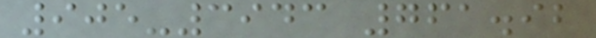905-3943 761.92
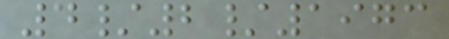4/2/1973
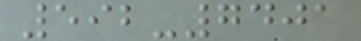592-7401
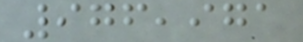976,971
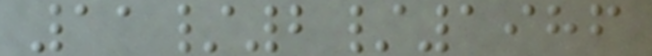11/2/1986
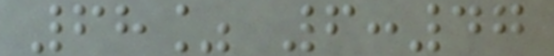68% 6:47
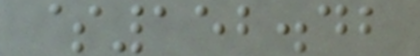$152.42
